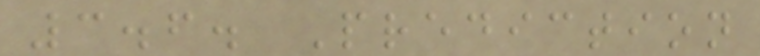3.6. Prediction
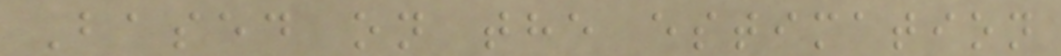Based on the estimation
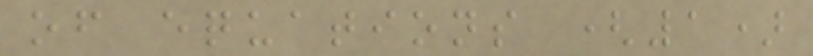of equations (1)
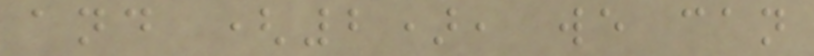and (2), we can
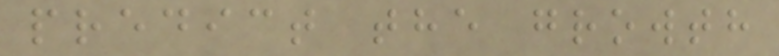predict the growth
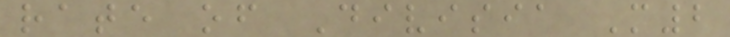rate of Divisia M2
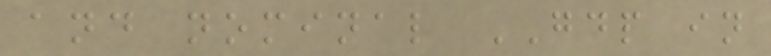and nominal GDP in
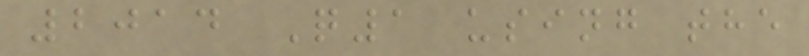2014 Q1 using the
